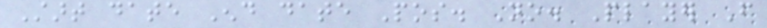Start date End date Pos. No. Player From
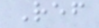Ref
